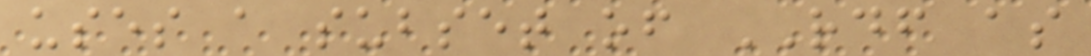uses a subset of RDF as
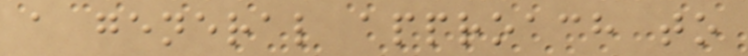a general approach to
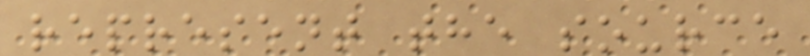represent the source
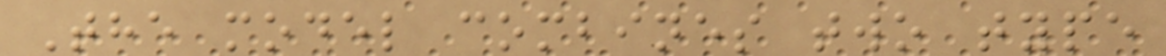The model combines two type
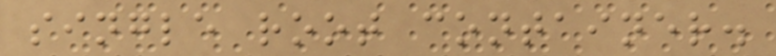single root container.
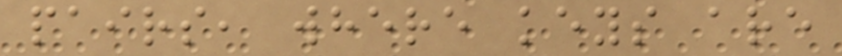pairs, where keys are
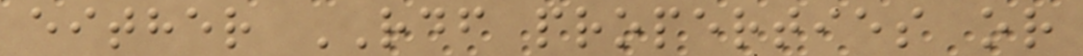either RDF properties or
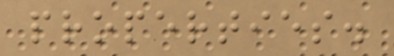properties.
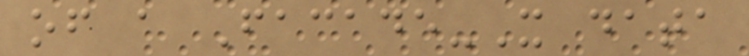of a Facade-X data
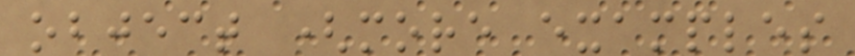object (more examples
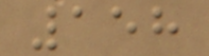158
